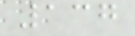137
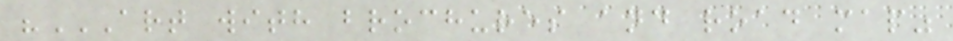"ART WITH BROCHURES AND ROAD MAP"
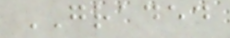GRADED
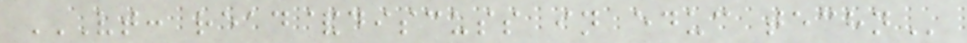VT: READ&DISCUSS IN EDUC TECHN
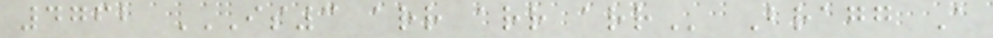4762 IS3 ARR ARR ARR Bragg A
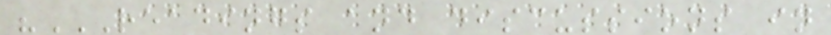"READINGS AND DISCUSSIONS IN
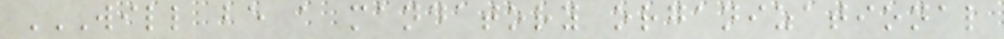WILL BE A MANDATORY ORGANIZATIONAL
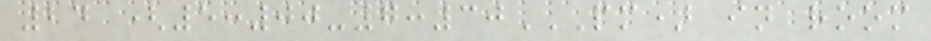24 (5:00-7:30PM) IN ROOM
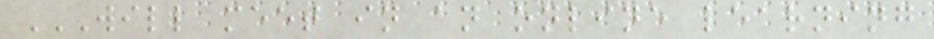WILL MEET IN AN ONLINE LEARNING
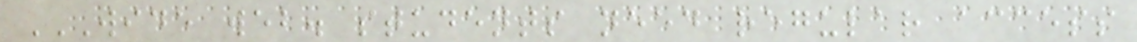WIDE WEB. STUDENTS NEED REGULAR ACCESS
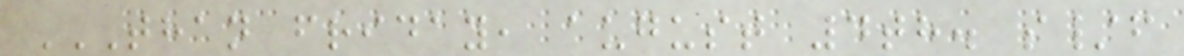THAN FRIDAY, AUGUST 4TH. S/F
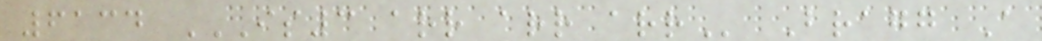6134 IS3 ARR ARR ARR Bragg A
